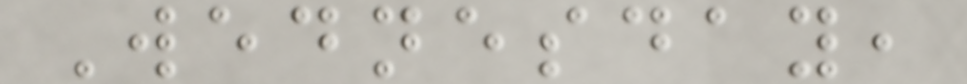Wednesday,
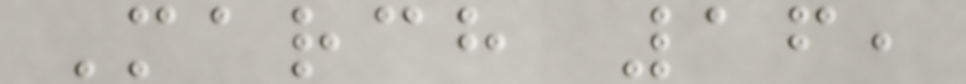March 16,
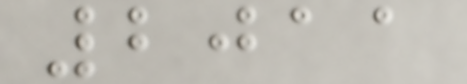2011
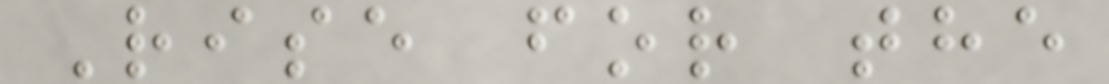Rise for the
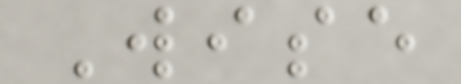Wise
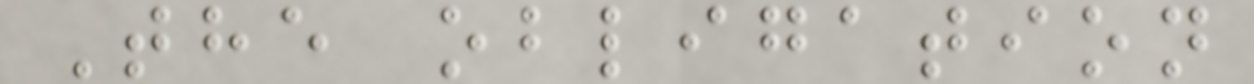The obligation
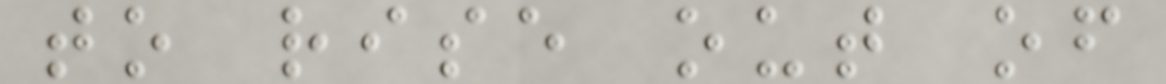to rise out of
